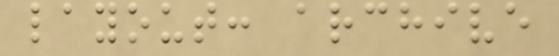layout: archive
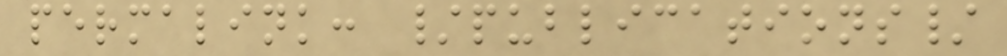permalink: /publications/
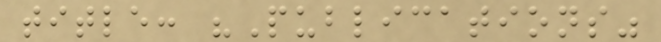title: "Publications"
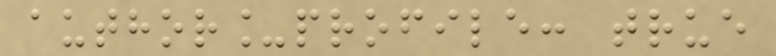author_profile: true
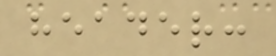header:
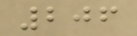206
